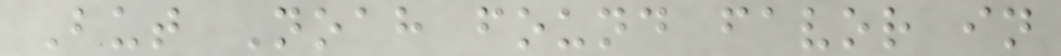But Noah found favor in
